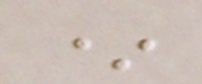*
